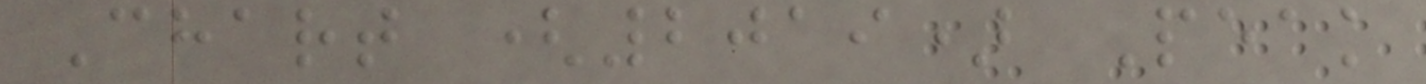Chart (2019) Peak
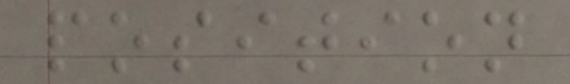position
